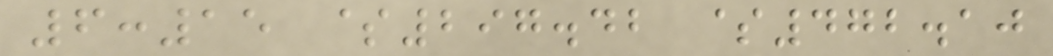6:15 $297.42 $472.10
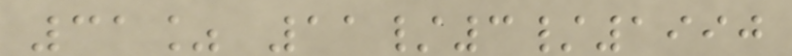31% 11/3/1990
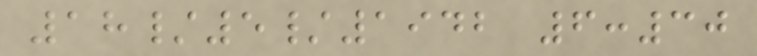18/5/1942 6:30
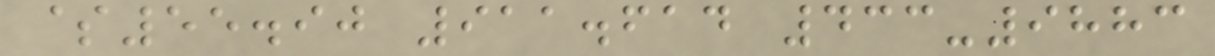$55.90 911.614 433-9883
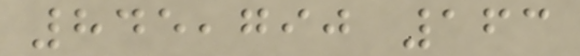845,790 163
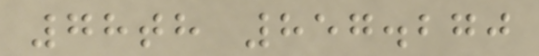78th 857.270
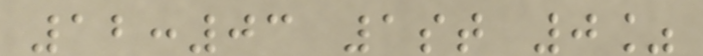12:03 1st 0%
